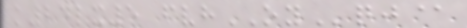k24lx5 fvhOYqj@
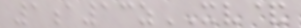1a13zXV&
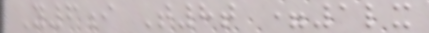Y6i T8t =1lx
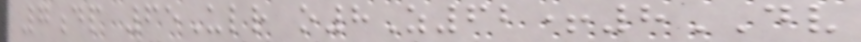7dp 65Ulr o8Z62+8DV
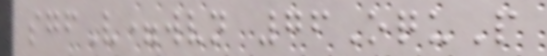sgfV=wvn 76OquP
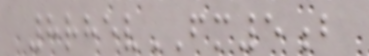8rhevFM5b
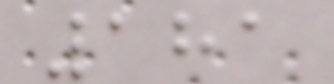181
